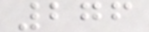276
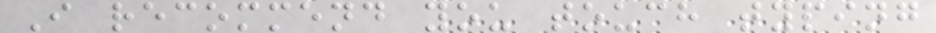I recommend you touch typing
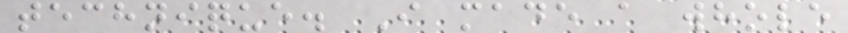technique. I made a whole
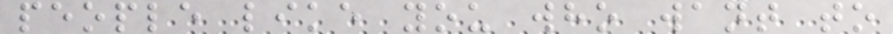people like you who want to
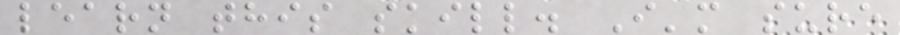learn this skill. I'm sure
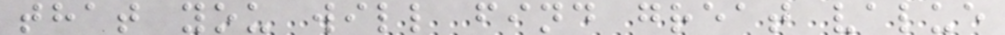that you will find great value
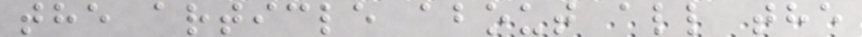the article about all the
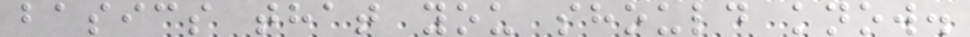basics that you should know.
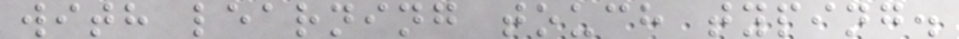with learning touch typing.
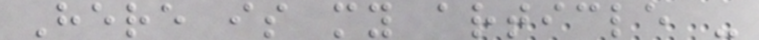Here is my article -
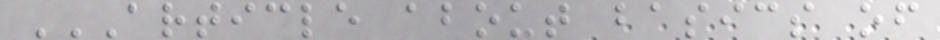ARTICLE ABOUT BASICS OF
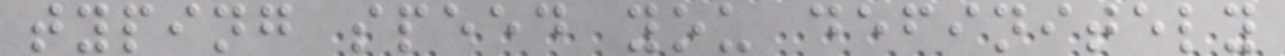typing speed you definitely
